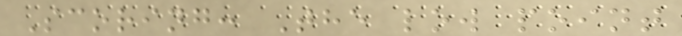Scoring: The low point
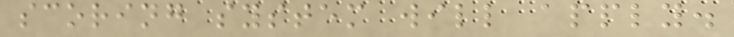scoring system will apply.
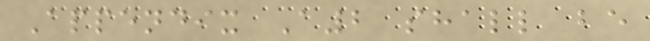Appendix A2 shall be
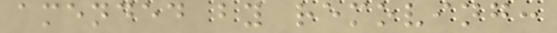amended by removing:
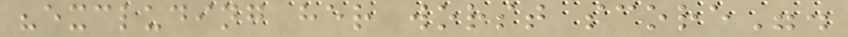"excluding her worst score".
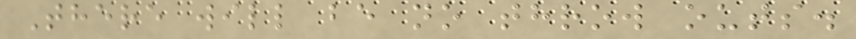There will be no throw outs.
